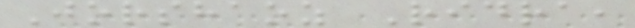Jorshaoz Ridra,
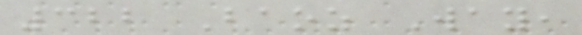322 Baoz Way,
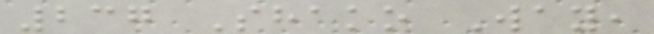237 Shako Way,
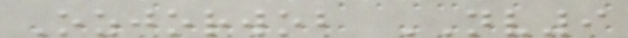Ozjorwob NV9
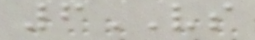6VS
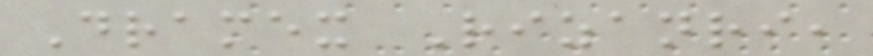Dramex Rizanri,
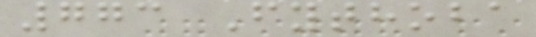773 Fythoba
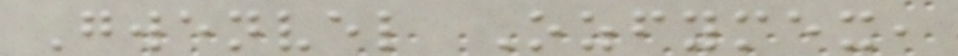Gwenvel Ozfymex,
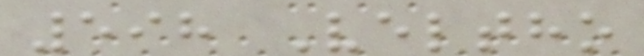598 Veltho
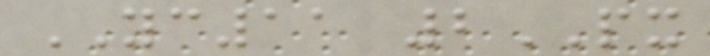YC11 2PX
